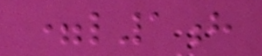=l1h
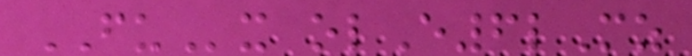FUx olE6lMz
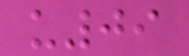u09
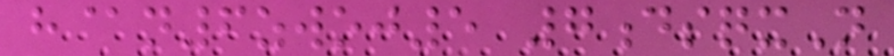h@n6zwoj5 7dsqxN
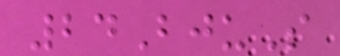24BjuS
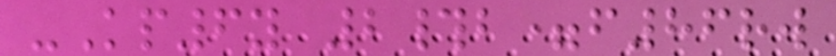-Kp6y 2#b=f86rw
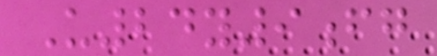U24y9fg
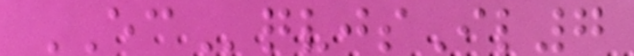ECqvjsIl7
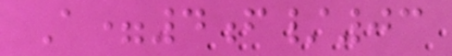A=4f/03
